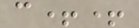c++
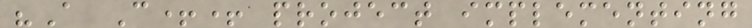"A C++ project implementing
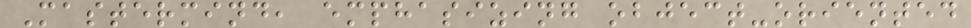Mastermind, emphasizing object-oriented
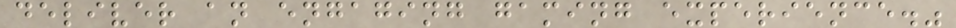deliver an engaging gaming experience."
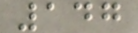147
